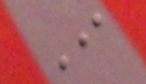I
